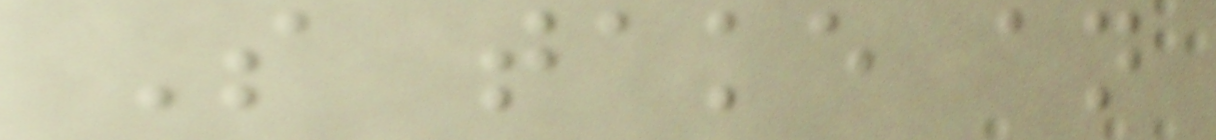So take an
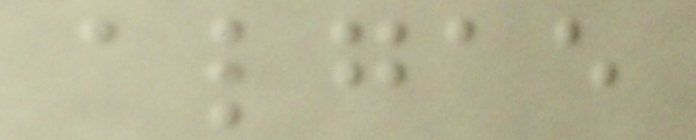algae
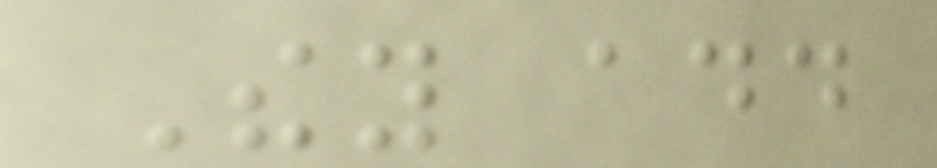They add
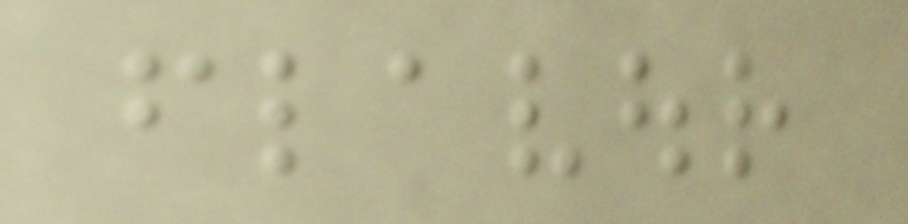flavour
